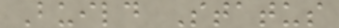Build Status
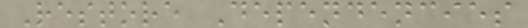Restore Dependencies
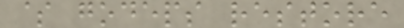$ godeps restore
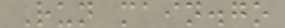Run main.go
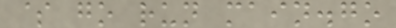$ go run main.go
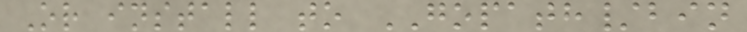Or install to GOPATH/bin
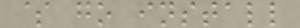$ go install
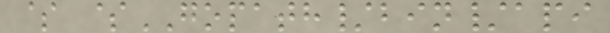$ $GOPATH/bin/api
